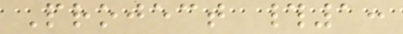Project #1:
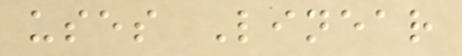uses Linear
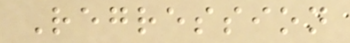Regression
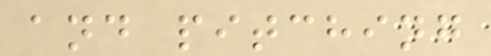and pitching
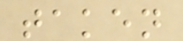taken
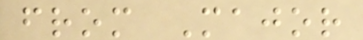from Major
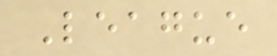League
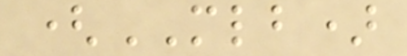(MLB)
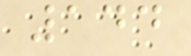144
